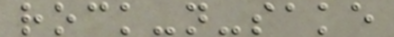rock-n-sake
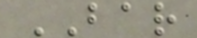BAR
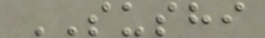SUSHI
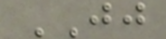JJ
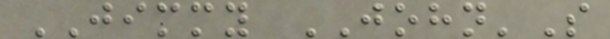JIMMY JOHN'S
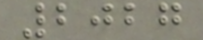2027
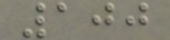100
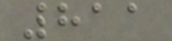811
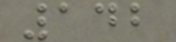142
